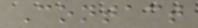Contact
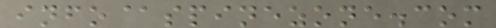info@spinezone.com
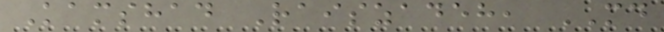Kamshad Raiszadeh, MD
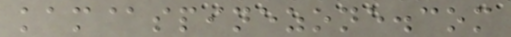kam@spinezone.com
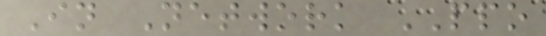In Network PPO
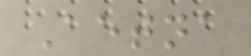Aetna
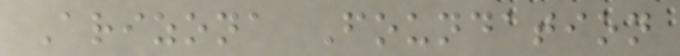Arizona Foundation
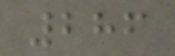286
